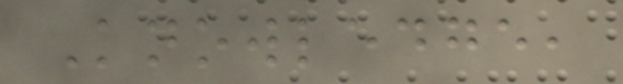Knowledge,
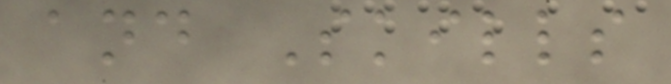and Skills
